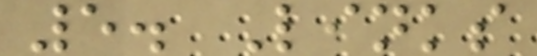5. Links
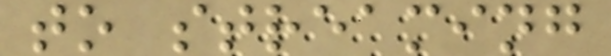to streaming
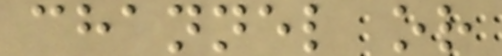channel or
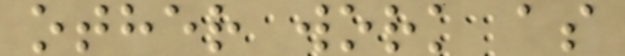other work as
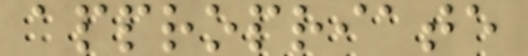appropriate
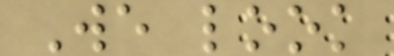We look
